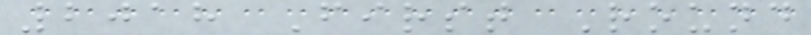2018 First Round
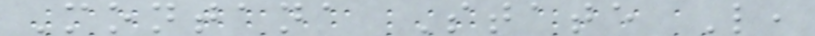Montana State L,
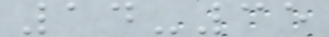14-35
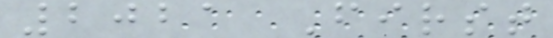2021 First
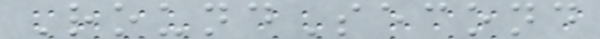RoundSecond
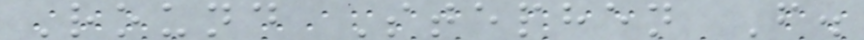Round Stephen F.
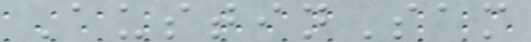AustinSam
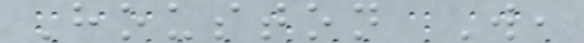Houston W,
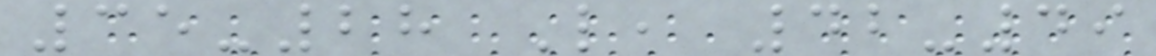35-28 L, 42-49
